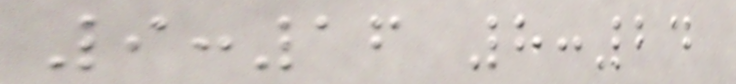9:16 8:24
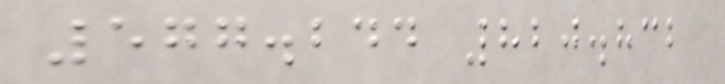577.244 820.832
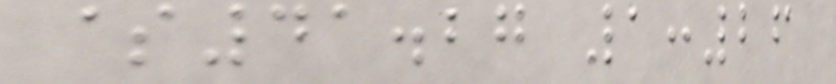$41.27 1:26
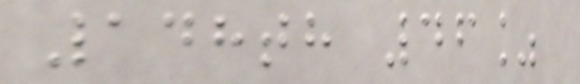148th 46%
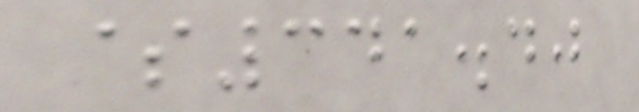$341.40
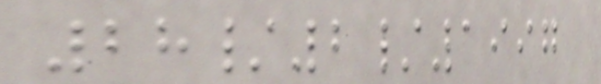28/2/1997
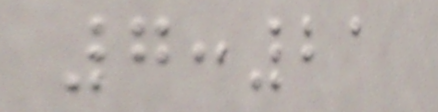7:21
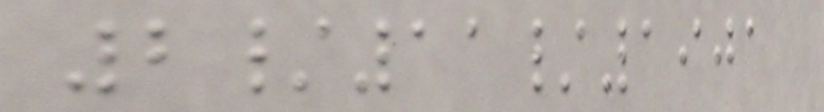2/11/1901
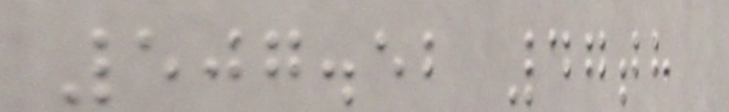507.52 47th
